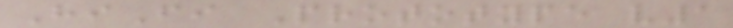HiFi Prototype v1
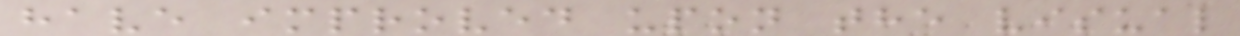have improved upon the visual
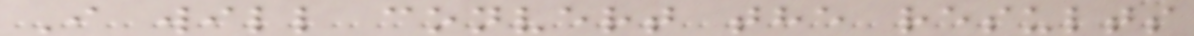I will convert the results
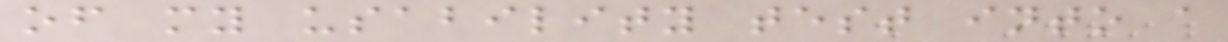of my usability test into a
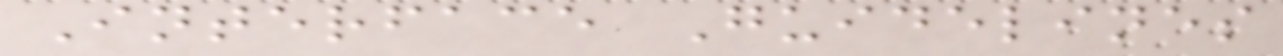Interface Guidelines
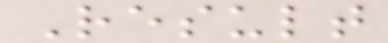Result
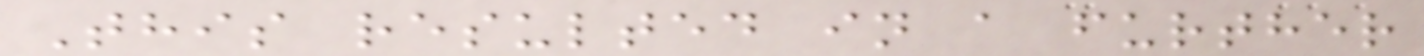This resulted in a further
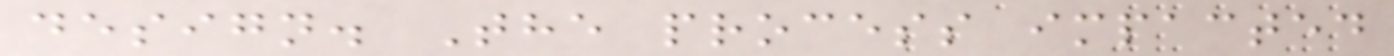design. The process impacted
